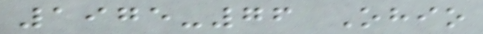1975-76 Ohio
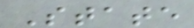State
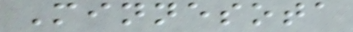Minnesota
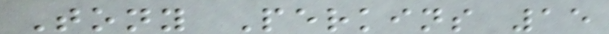Tony Perkins 15
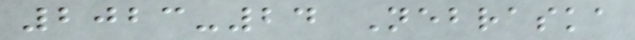2023-24 Nebraska
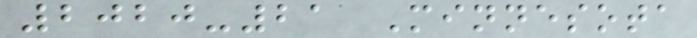2020-21 Minnesota
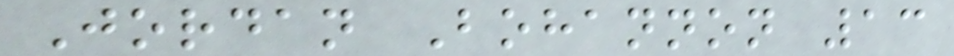Jordan Bohannon 13
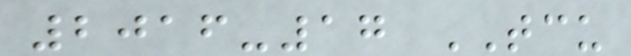2016-17 TCU
